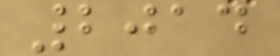2014
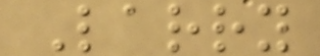Larry
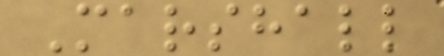Marshall
